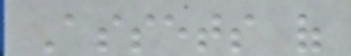Assets of
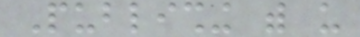Publishing with us
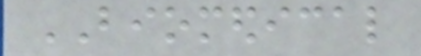BIOMEDICAL
